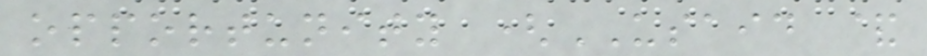opportunity (USAID &
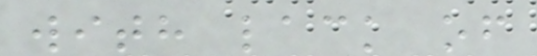with lack of
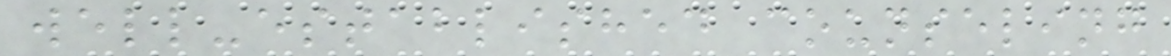well-established counseling
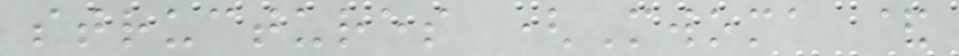structures (Mwoma &
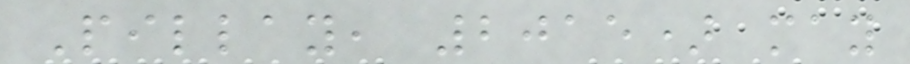Pillay, 2015) may
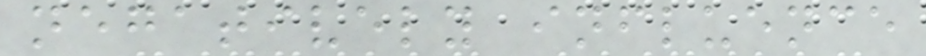negatively influence
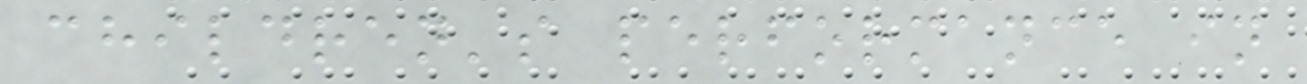children's performance in
